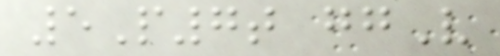5P7t ggV
